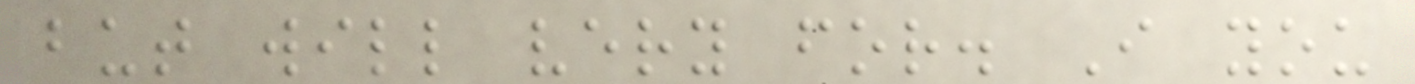but will very for. I you
